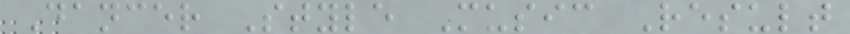Dancer Style Music Result
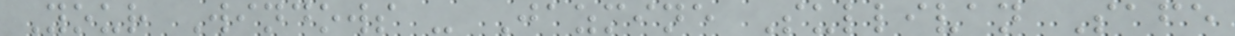Your Windows - Jazmine Sullivan Safe
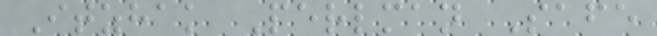Itzhak Perlman Safe
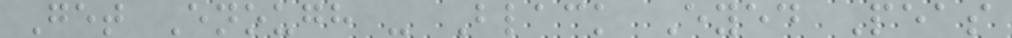Get Enough - Black Eyed Peas
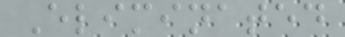Eliminated
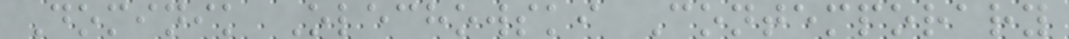Dominik Olechowski Contemporary
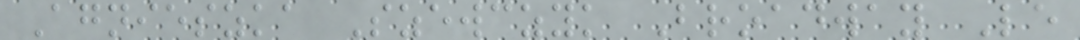Agnieszka Szewczyk Broadway Le
